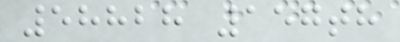58828 157th
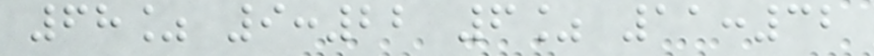68% 9:22 6% 11:32
